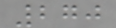270
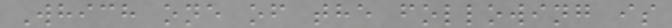Which one of the following is
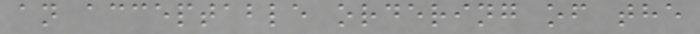an acceptable ordering of the
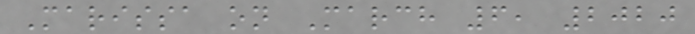Marissa on March 6, 2020
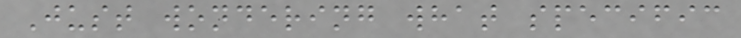Just wondering what specific
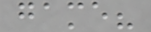game?
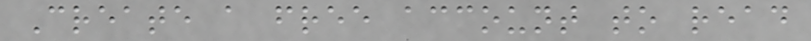Create a free account to read
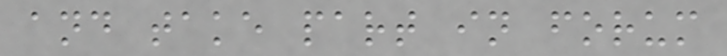and take part in forum
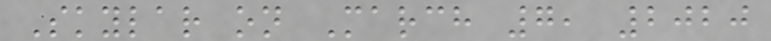Skylar on March 7, 2020
